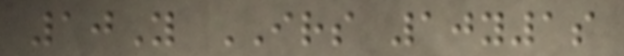10Y IRS 10y1s
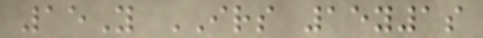15Y IRS 15y1s
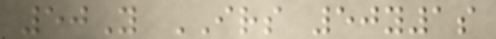50Y IRS 50y1s
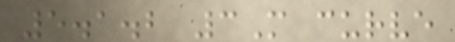5.1.2 3M curve
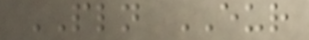PLN EUR
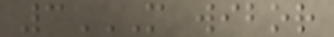3M WIBOR
